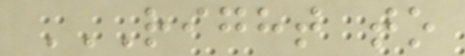RIGHT TO
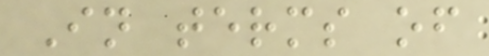In terms of
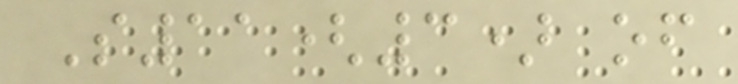S11(3) of
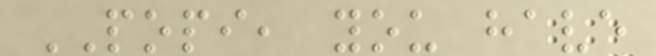POPI, you have
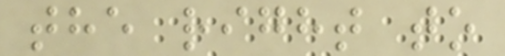the right to
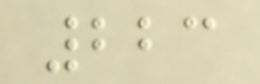223
